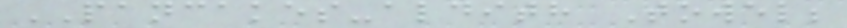PANCAKES-aldith Towel;
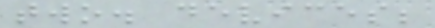two. devices;
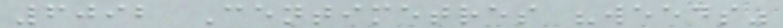6092 Centimetres "weeds"
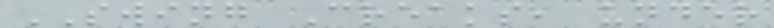SWING Creaks, under
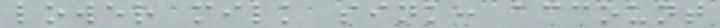lower milk sink: account
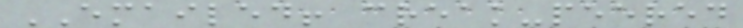EMAILED! creak-peered
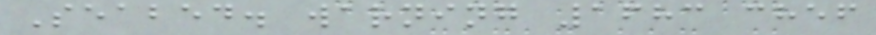Seabed. warning 1683 chef
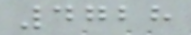4728
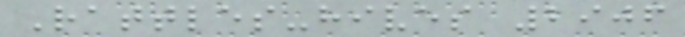Rattles-hives 2906
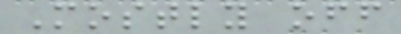Mostly off
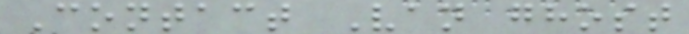Contact Van ghost
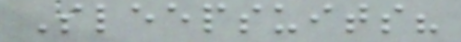Sleepsuits?
